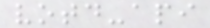votd-api
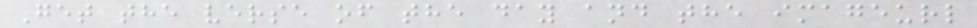Get the verse of the day and the imageurl
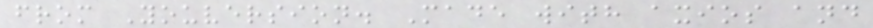from Youversion. Made with axios and
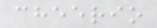cheerio
